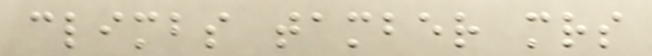climbs tamber mrs
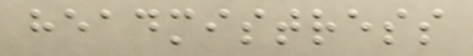headmistress
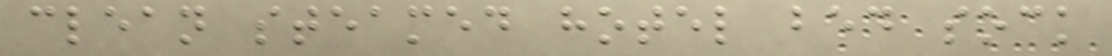clean steamed hotel bed sock
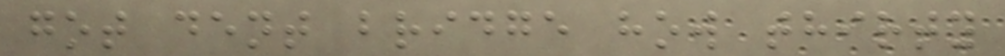got dent bridge how thirty
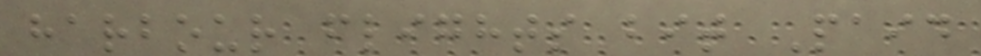harbour flights bit Paid
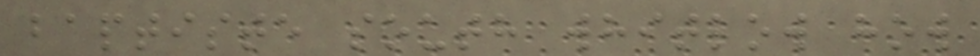baptiste south whitlow how
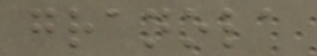granola
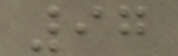97
